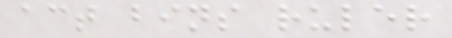act bins ruler
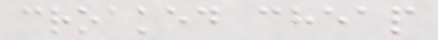croaked cheap
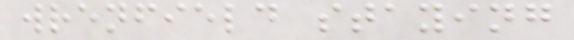wrenfield staying
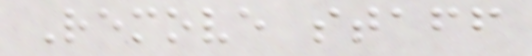Remove staff
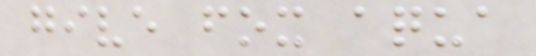give fox aqua
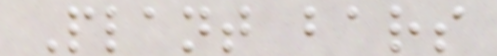Plant bars
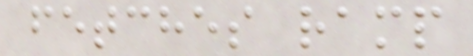fetches ramp
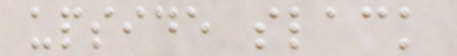upside slack
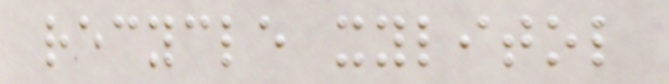recycle xylitol
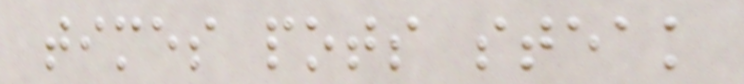times pots steak
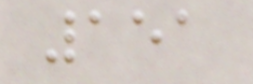151
